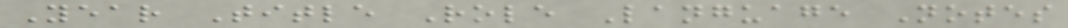Year Title Role Language Notes
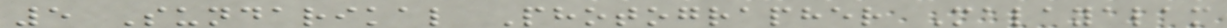5 Sundarikal Photographer Malayalam
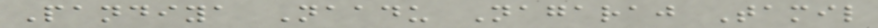Pandiya Naadu Nagaraj Tamil
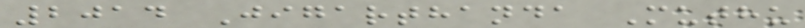2014 Jigarthanda Muthu
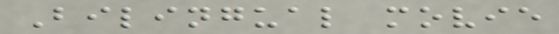Bilingual movie
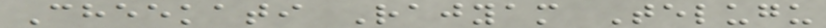Cheekati Rajyam Telugu
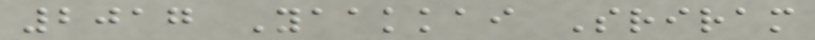2017 Yaakkai Sriram
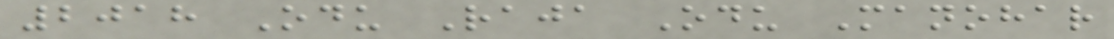2018 Odu Raja Odu Manohar
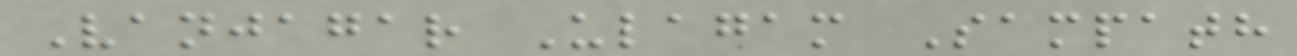Vanjagar Ulagam Sampath
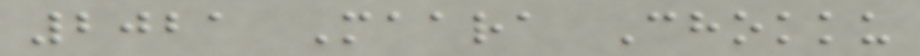2021 Maara Chokku
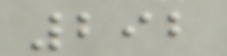292
